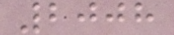2008
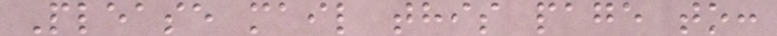Please mail this page to:
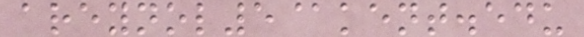areynol5@kent.edu
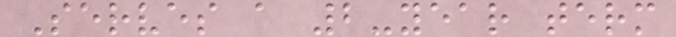Serves a 2-year term
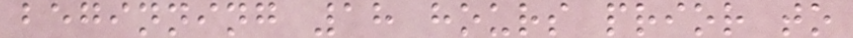beginning 18 hours prior to
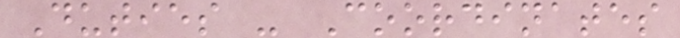Duties - Coordinates
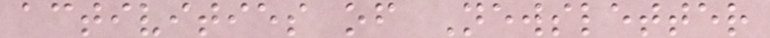activities of Newsletter
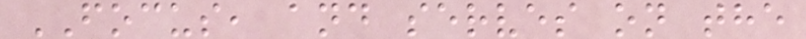FOCUS, and serves on the
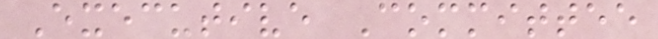Executive Committee
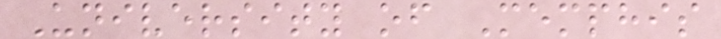University of Memphis
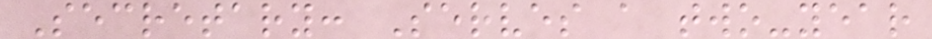Secretary: Serves a two-year
